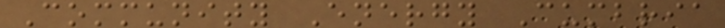Community Energy Cumbria
